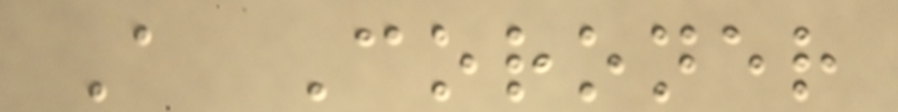A Coroner
